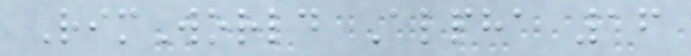RimWorld Alpha 16
